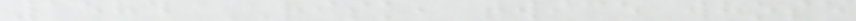1584 RISK, twice whose
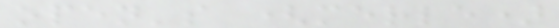open's (merle)
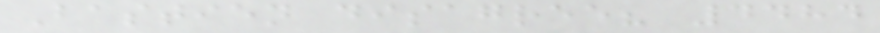Bastien disagree? 4484
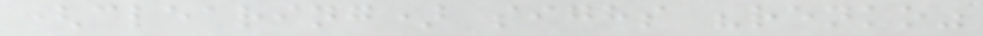(clearing) sighs "renko"
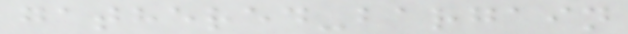gathered-bargain
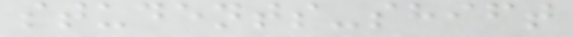students-shift
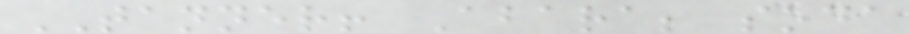TANNER! Abara; soda
